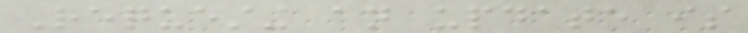Requesting an update is
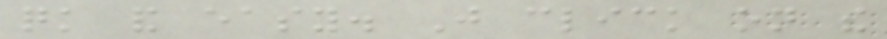quick and easy. Just click on the
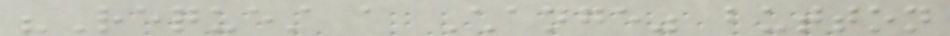"Request a Change" button
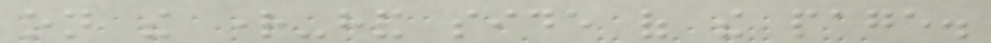on the right-hand side of the page.
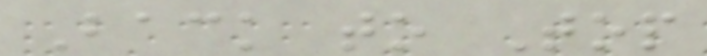Back to Top
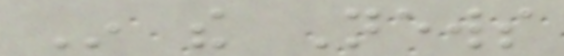In the News
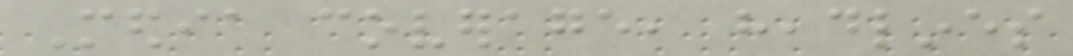Media coverage, headlines
